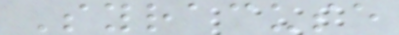Syracuse
